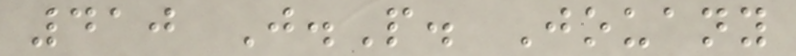410 J.P. Jouany
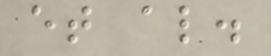et al.
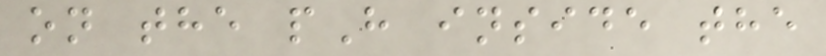on the pH inside the
